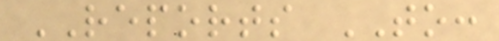REPORTS TO:
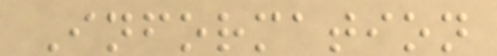Information
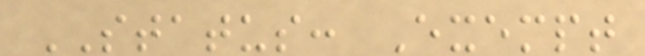STATUS: Exempt
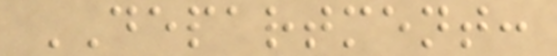DEPARTMENT:
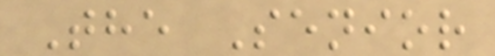The Senior
